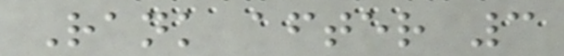Rank after 3
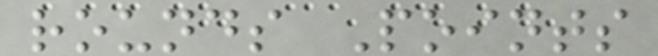rounds Points
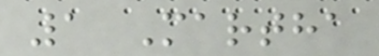1 Martha
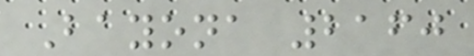Bayona 2160
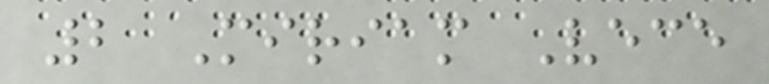2 Miriam Vece
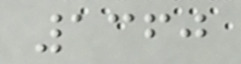1360
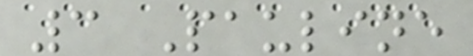3 Pauline
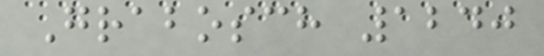Grabosch 1240
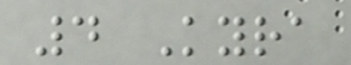4 Kyra
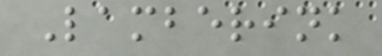Lamberink
